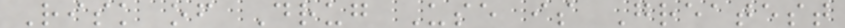Risk of Drug Use is Greatest
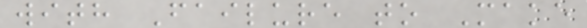with Failure to Make
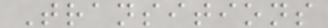Transitions
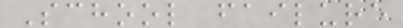School failure
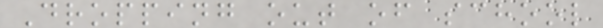Dropping out of school
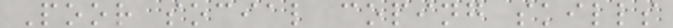Poor social coping skills
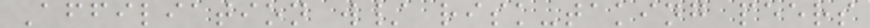Affiliation w/ risk-taking peers
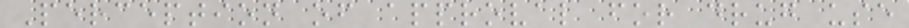Perception of approval for drug use
